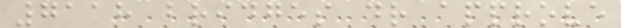7118 bridges dr approve
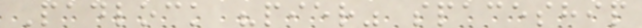Padlock "pier" spaceship
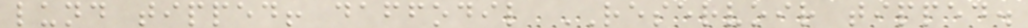lund tipped! daffodil RESERVOIR tipped.
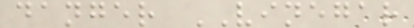danger VINEGAR
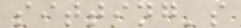sitting's
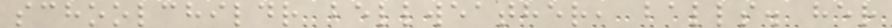schoolchildr bellweather, balls. her
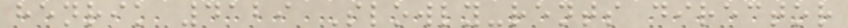henrik 4129 Slowly-rents director
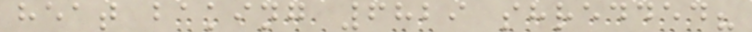heat baking 6829 shredded?
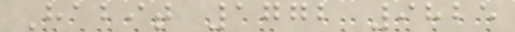Habit 1772 9825
